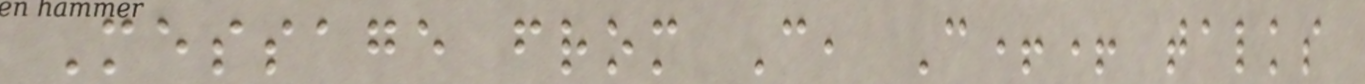Message from C, C++ talks
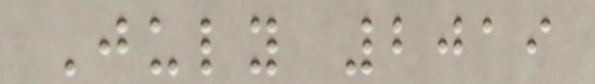July 2019
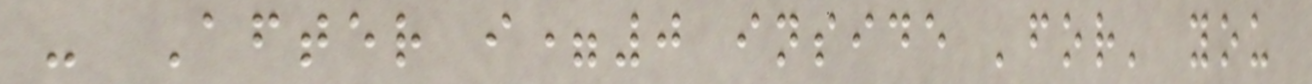- After i=0 inside 'for' you
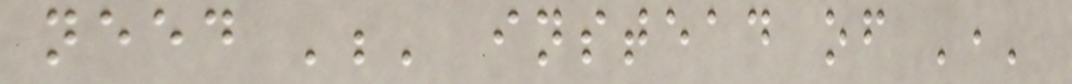need ';' instead of ','
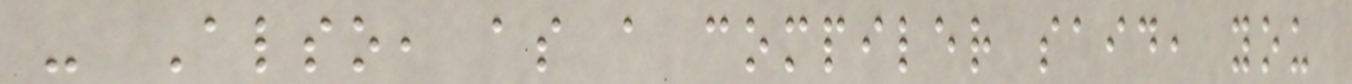- Also, as a compiler said, you
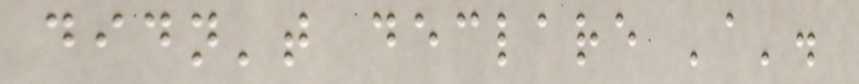didn't declare 'a'.
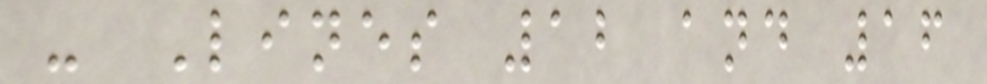- Lines 12 and 16
